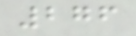276
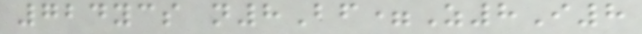724ycs n8Bf=Z8I8
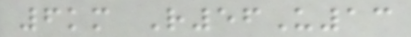6km R56U13
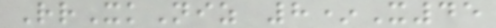RrXkNiz 8*X45
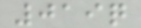019q
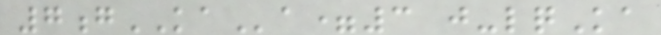7gKAa=3 j-lqKa
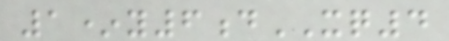1*y6dXQ4
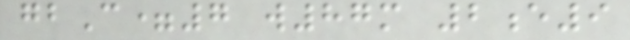gbC=7 w87m 2e9
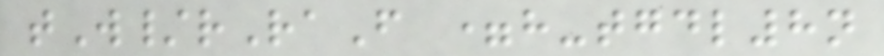tW/rRaF =h-tgdl8n
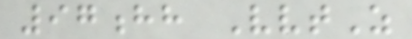97hh VvtZ
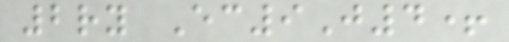2ry Ec9J4+
